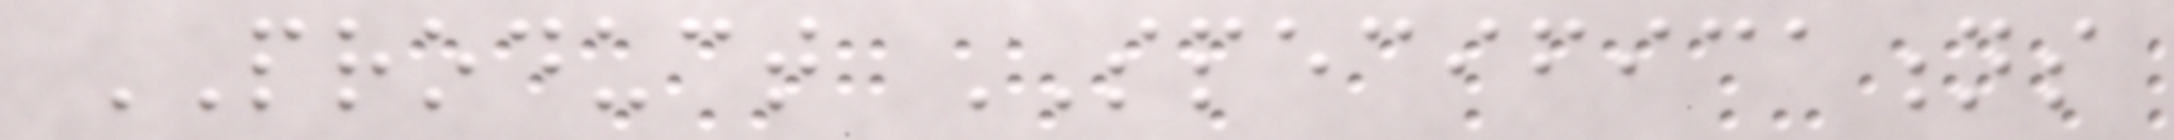PRODUCT SPECIFICATIONS
